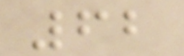62
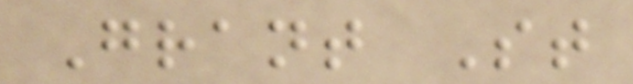Grant St
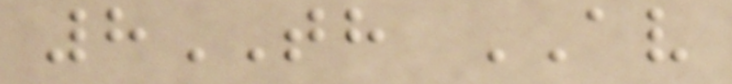8TH AV
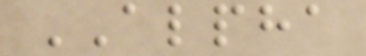ALPHA
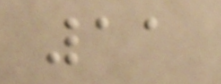11
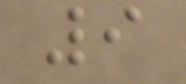9
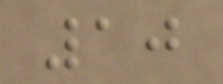10
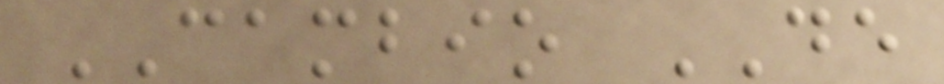CAMBIO DE
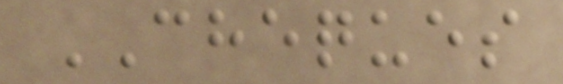CHEQUES
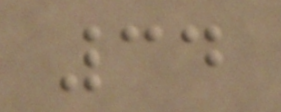34
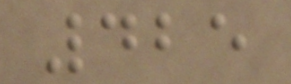425
